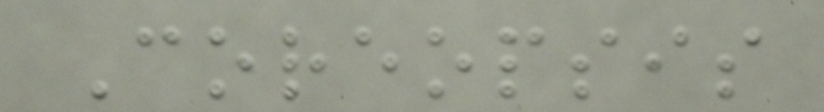Coreopsis
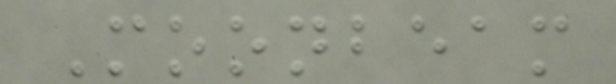Moonbeam
